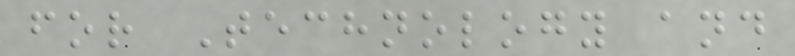for Technology and
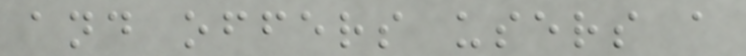and offers users a
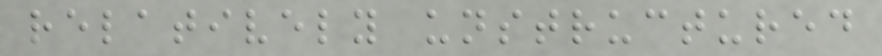relatively unstructured
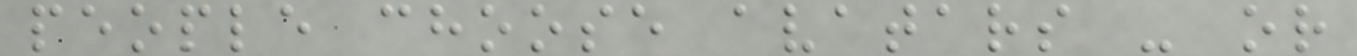people choose avatars - or
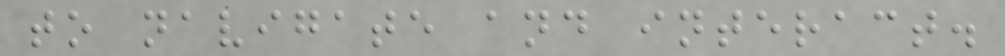to navigate and interact.
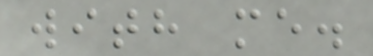with me.
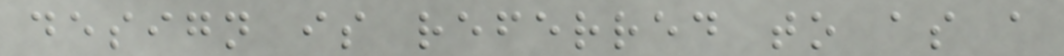design is referred to as a
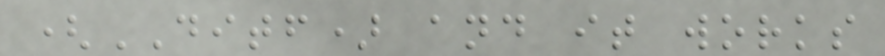(DITF) and it works
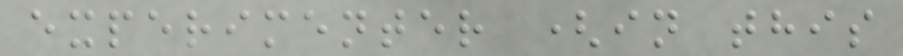experimenter (in this
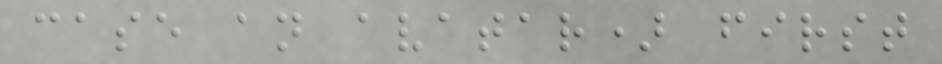case an avatar) first
